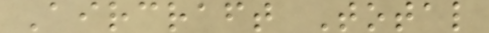Aircraft Total
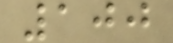100
